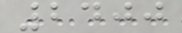2400
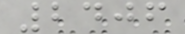2406
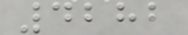4282
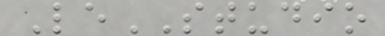LeSTUDIO
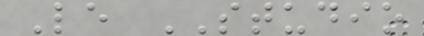Le STUDIO
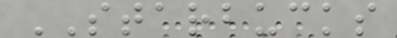STARBUCKS
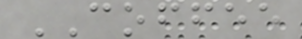COFFEE
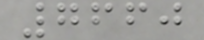7660
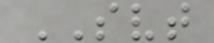SVT
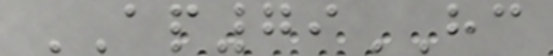AP79HC
